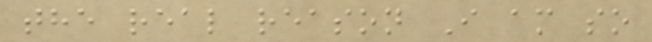the real reason I am so
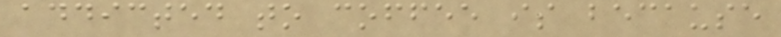addicted to coffee is because
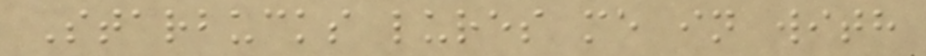Starbucks lures me in with
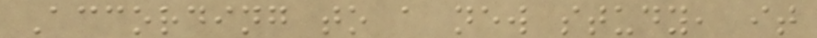According to a new study, it
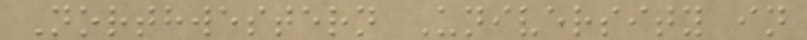Northwestern University in
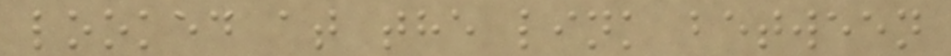looked at the link between
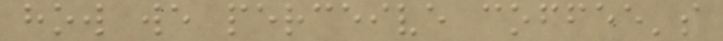how we perceive coffee's
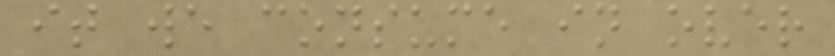it we consume in over
